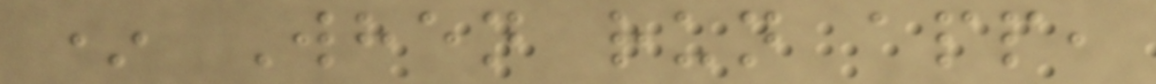* When run app,
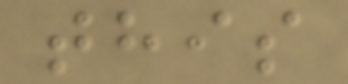this
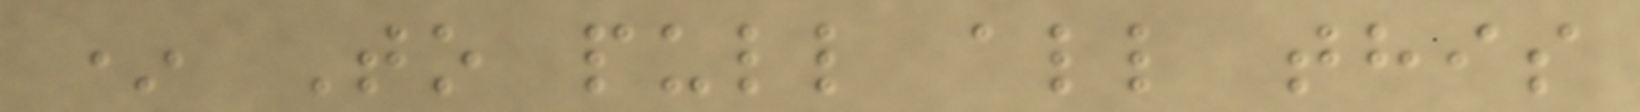* To pull all this
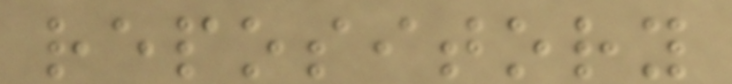repository
